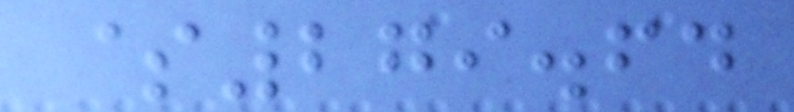$279.64
